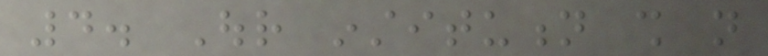4. Our institution shall not
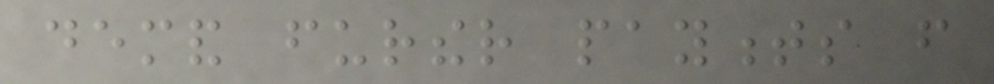demand further payments from
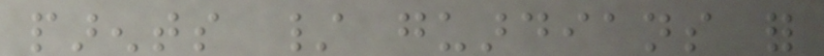parents / guardians for
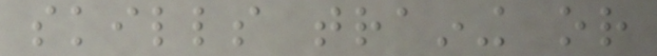skills training or
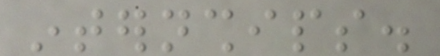internships.
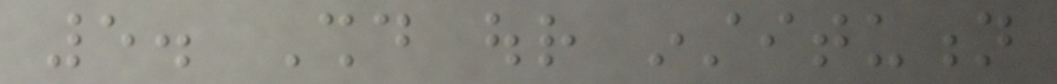5. Should our institution
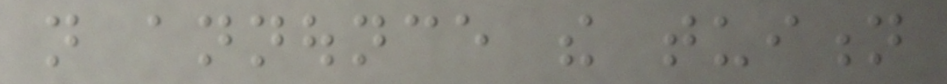not announce the tuition
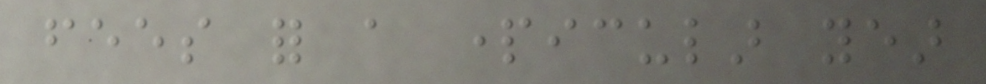fees for a particular year
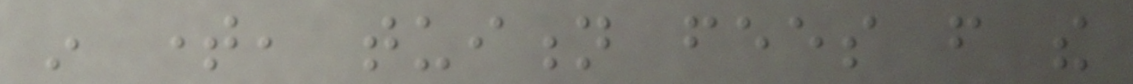in time, tuition fees from the
